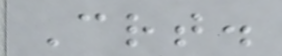Crt.
